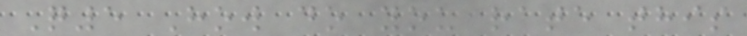Q5 How do you rate this
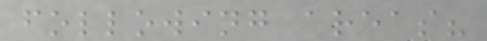following areas?
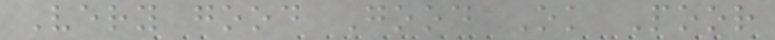Very good Good Ok Poor
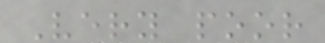Very poor
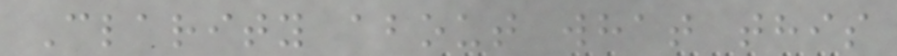Clarity about what this
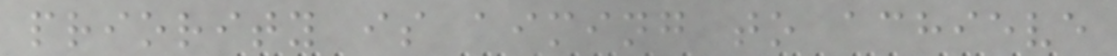priority is aiming to achieve
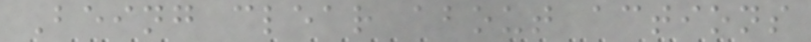Being clear about actions
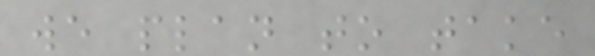we plan to take
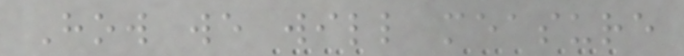How we will measure
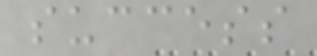success
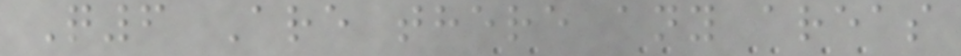Q6 Are there any areas
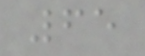65
